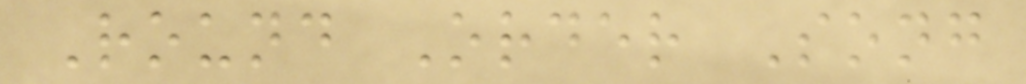Round Order Song
